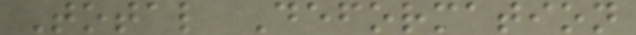Total Deformation
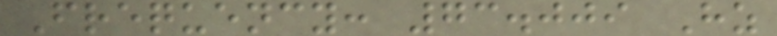Frequency: 73.009 Hz
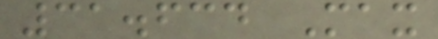31.634 Max
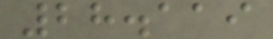28.119
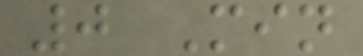0 Min
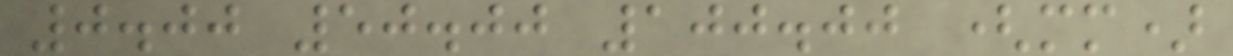0.00 50.00 100.00 (mm)
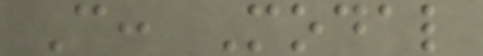C: Modal
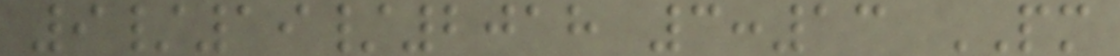9/19/2018 3:13 PM
